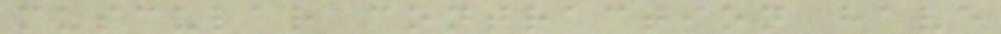muscular contraction have
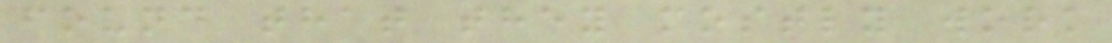found that they mostly work
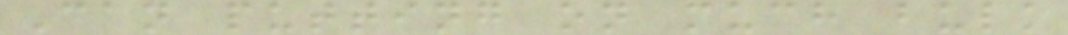Can putting on much bulk
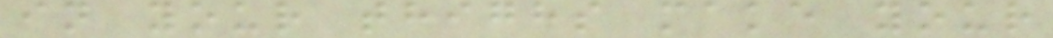in your thighs make your
